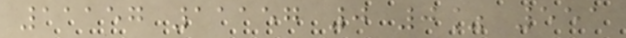11157 11157 0 0% 551
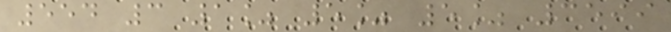554 3 1% 5% 5% 3599
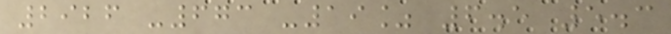2926 -673 -19% 6.5 5.3
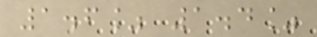1.6% 1.4%
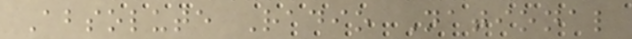Absolute Radio National
